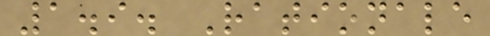1.9. Rationale
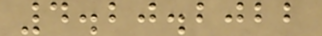4.20.2022
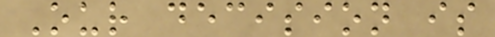Our decision is
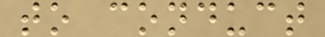to conduct
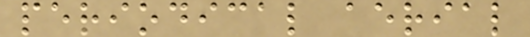periodical aerial
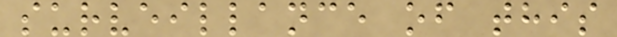surveillance of this
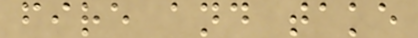fire and take
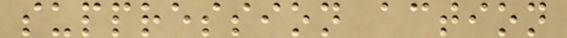suppression action
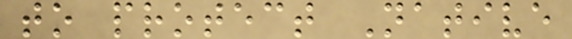to protect Native
